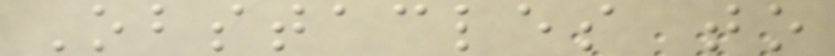Obstacles to
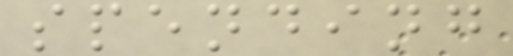spending
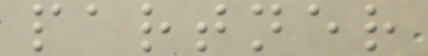partner
